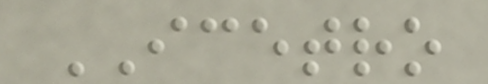ICETRO
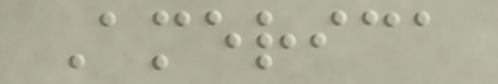America
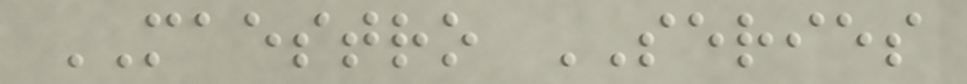MAESTRO SERIES
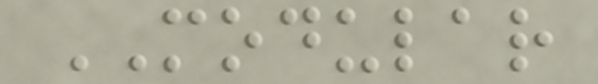MODULAR
